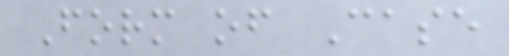Form of Case
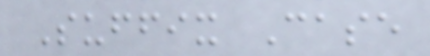Suffix Case
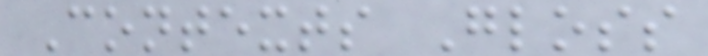Contexts Gloss
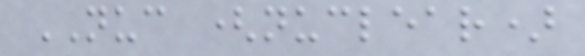NUC (nuclear)
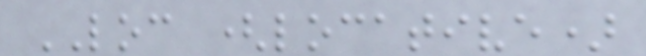LOC (locative)
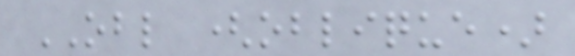OBL (oblique)
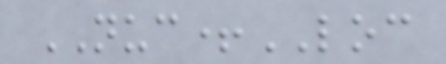NUC+LOC
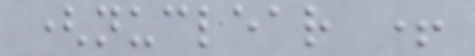(nuclear +
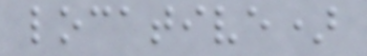locative)
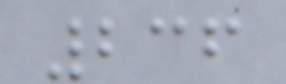236
